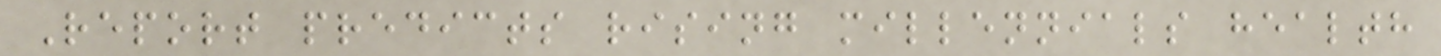Report predicts rising millennials health
